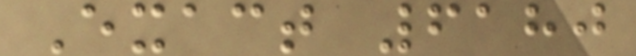Exact 6180
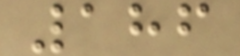186
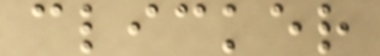clicker
